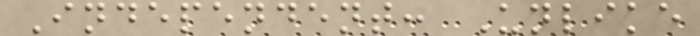Independent: Unlike
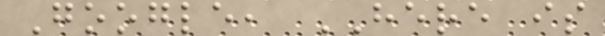Google, HERE is
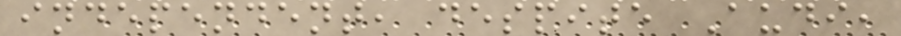independent, despite Audi,
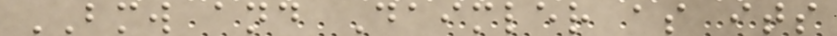BMW and Daimler as its
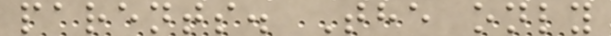parents. The only
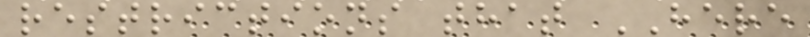restrictions that HERE
